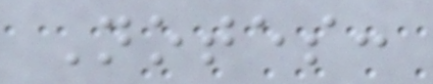Notes:
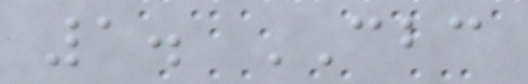1. CBC
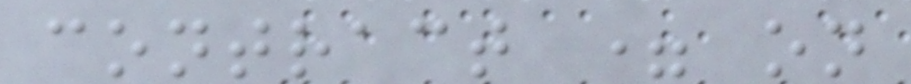contract = on
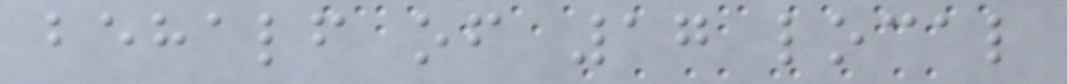behalf of 17 local
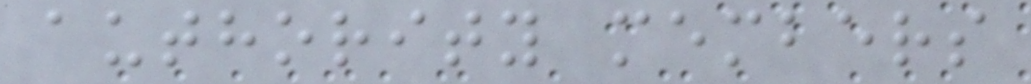authority members
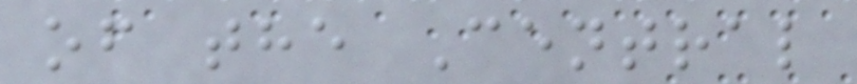of the Central
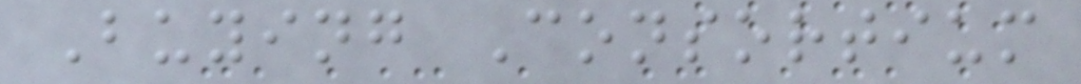Buying Consortium
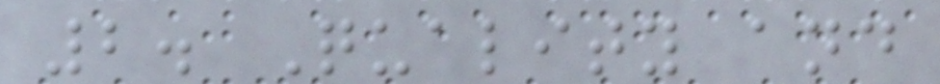2. Quality and
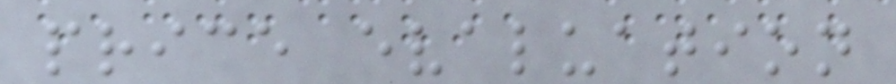price evaluation
